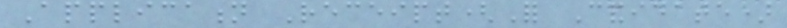Application Receipt(For Candidate)
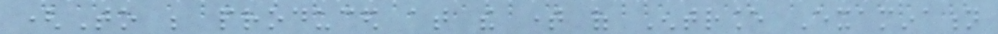(To be produced at the time of Entrance Examination
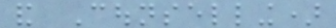and Counselling)
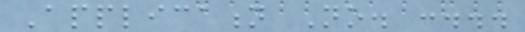Application No. :...
